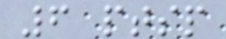6 ptsp
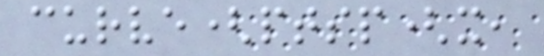curve(ptsp(x,
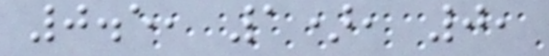0.5, 1), 0,
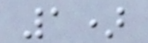1)
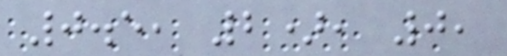0.5, 2), 0,
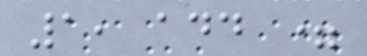1, add =
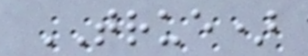TRUE)
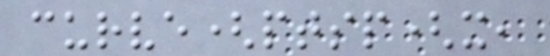curve(ptsp(x,
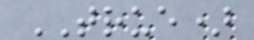TRUE)
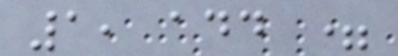1, add =
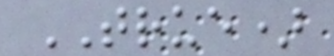TRUE)
